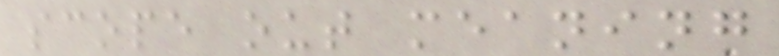scope out meaning
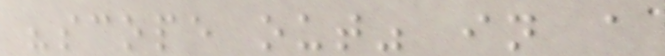"scope out" in a
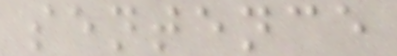sentence
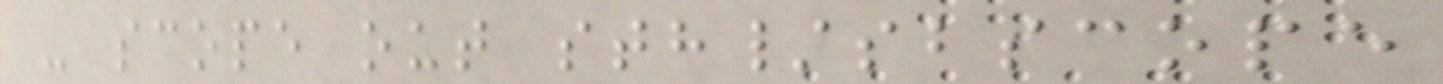- scope out sth/sbscope
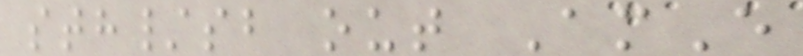sth/sb out AmE
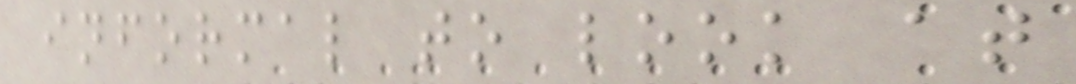informal to look at
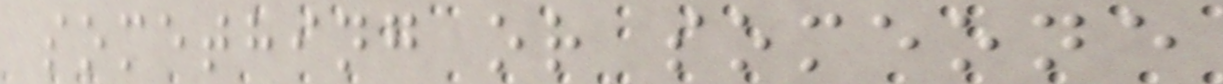something or someone
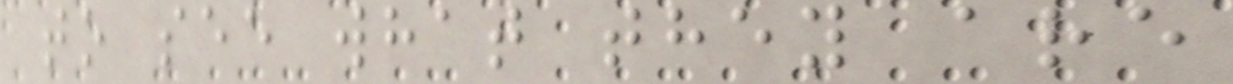to see what they are
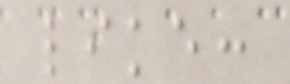like:
